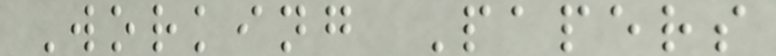Working Papers
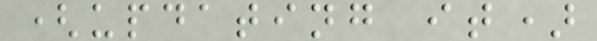(updating it)
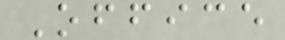Office
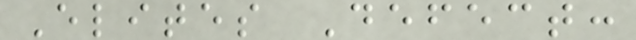Elites Defect:
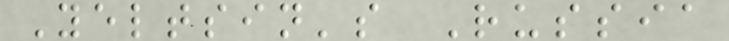Yeltsin's Russia
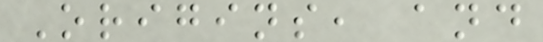Origins, and
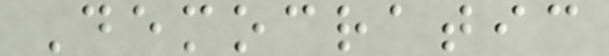Democratic
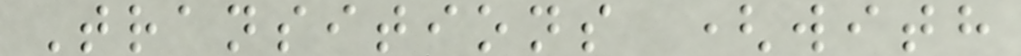Transitions (with
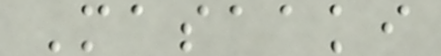Masaaki
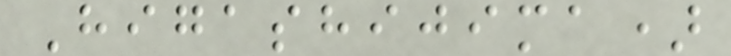Higashijima)
